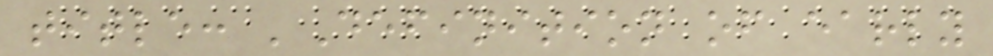title: 'Definition of early
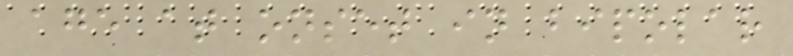age at onset in bipolar
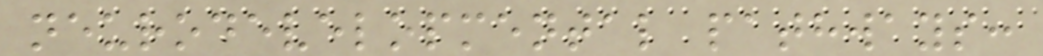neurodevelopmental pathways:
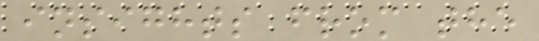insights from the
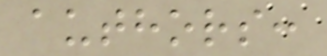authors:
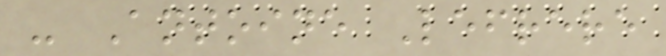- Antoine Lefrere
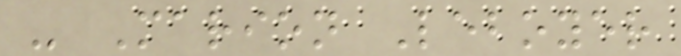- Marion Leboyer
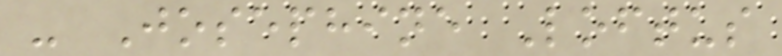- Josephine Loftus
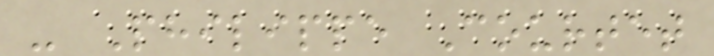- Philippe Courtet
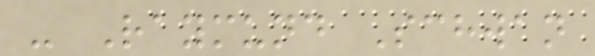- Raymund Schwan
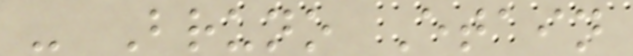- Bruno Etain
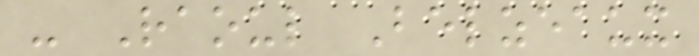- Raoul Belzeaux
